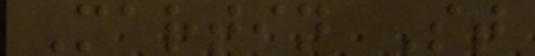Martin St
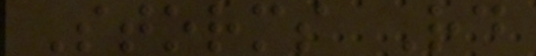Storms Rd
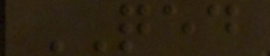QED
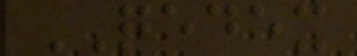QEDEX
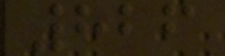826
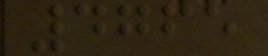4765
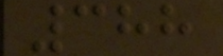388
